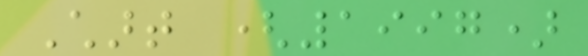Chart (1997)
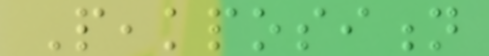Peakposition
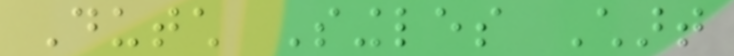Dutch Singles Chart
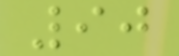90
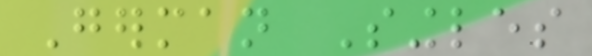German Singles
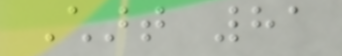Chart 81
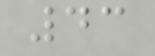43
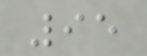95
